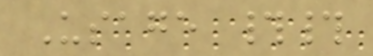Usage ##
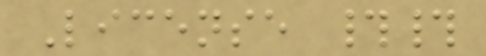License ##
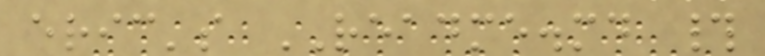eric's README.md #
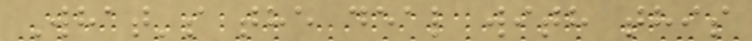What's the deal with this
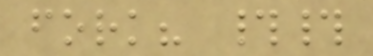fork? ##
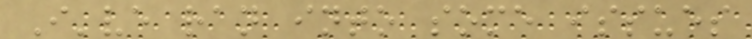I've ran into some issues
